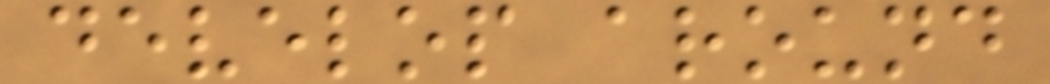develop around
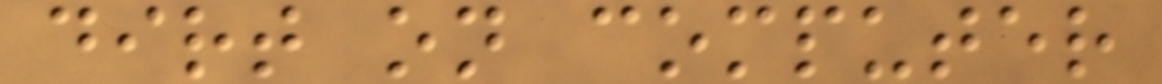dirt on computer
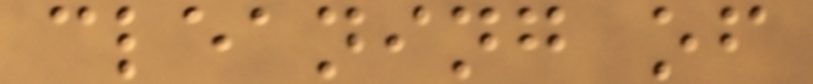cleaning of
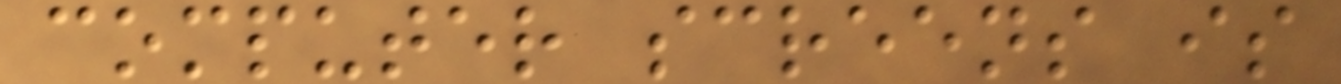computer screens is
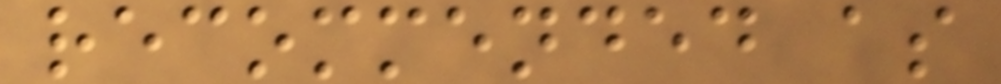recommended as
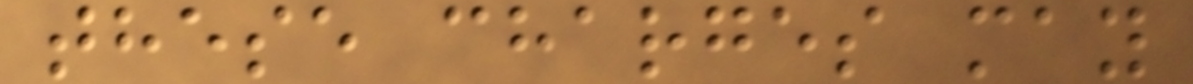these charges may
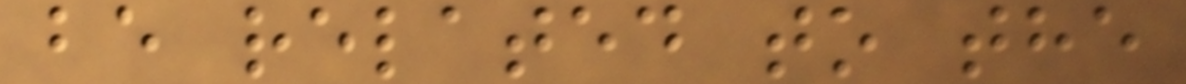be related to the
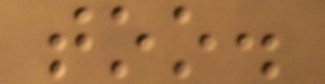too.
